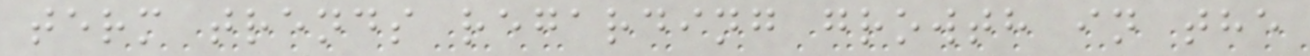term trends regarding growth in the
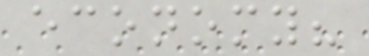economy?
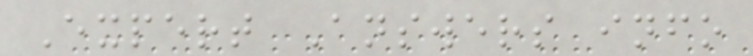Expert Answers info
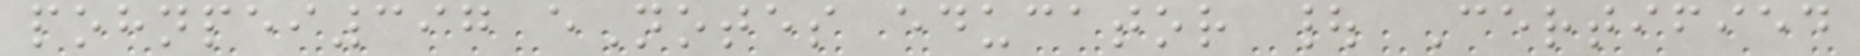pohnpei397 eNotes educator | Certified
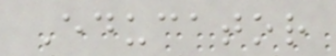Educator
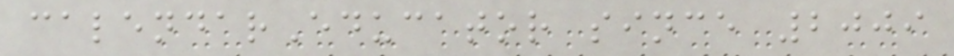calendarEducator since 2009
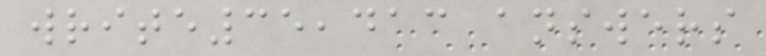write35,413 answers
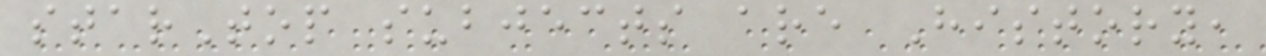starTop subjects are History,
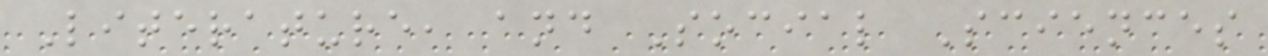Literature, and Social Sciences
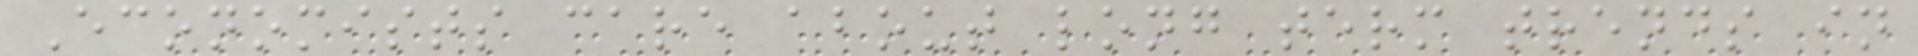Economists care about long term trends in
